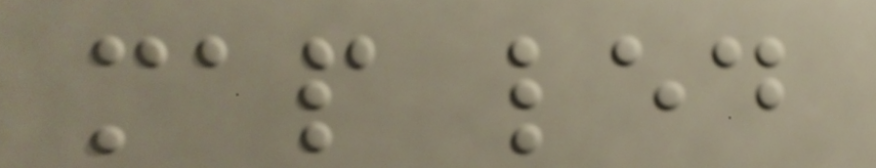map led
